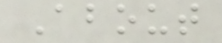About
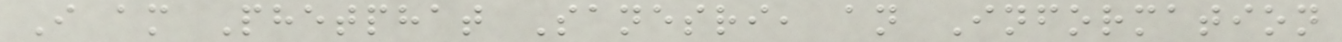I am Phetphat Sanesri, an Information
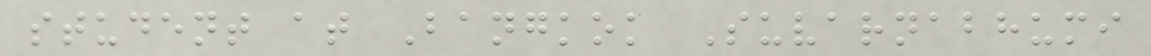student at Bangkok Suvarnabhumi
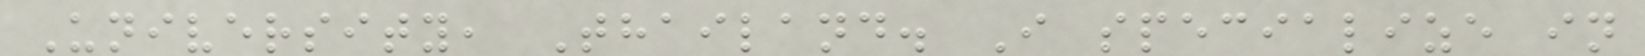University, Thailand. I specialize in
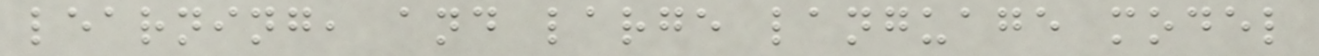learning, and large language model
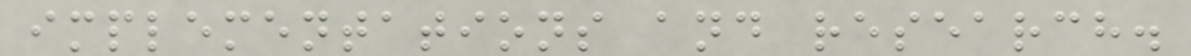implementations and research.
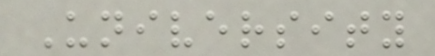University
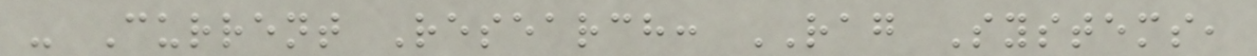- Current Research: RAG Systems,
